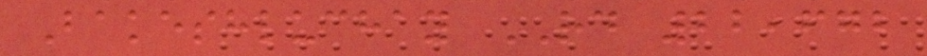Bakeshluchay RD 22,672
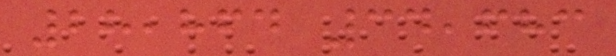28,864 34,683
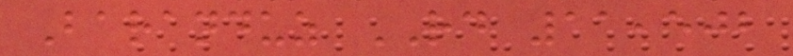Baranduz RD 11,502
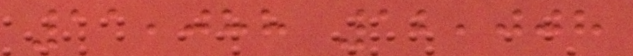11,088 12,008
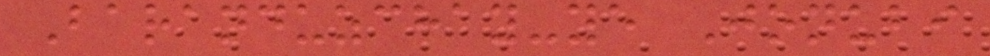Baranduzchay-ye Jonubi
